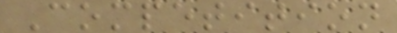Competition
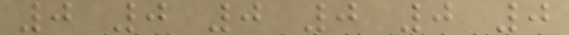0 0 0 0 0 0
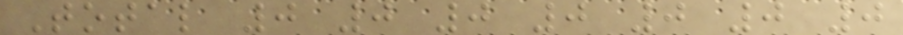Total 0 0 0 0 0 0 0
